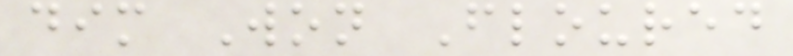dim Won Floured
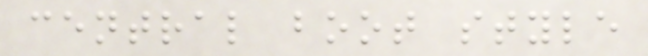central boot style
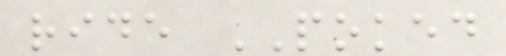ride POKED
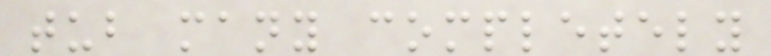tub many completely
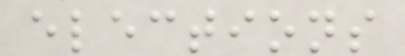elections
